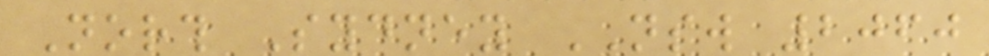North Sydney NSW 2060
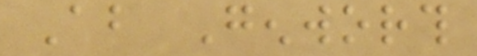About Genworth
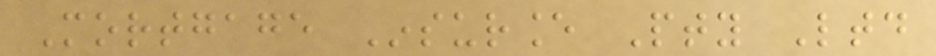Mortgage Insurance Pty Ltd
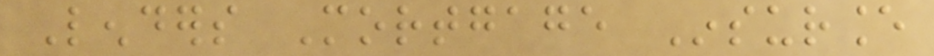Lenders Mortgage Insurance
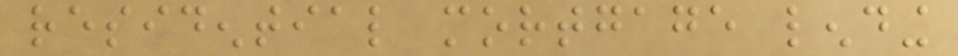residential mortgage lending
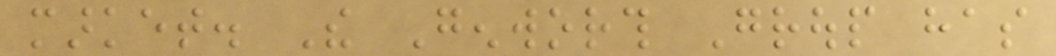market. The Genworth Group has
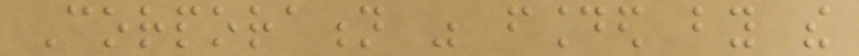Corporation was founded by the
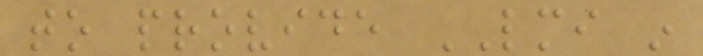to provide LMI in
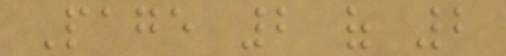Page 2 of 2
